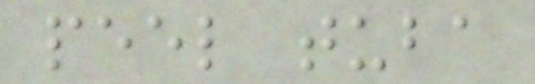peel tuba
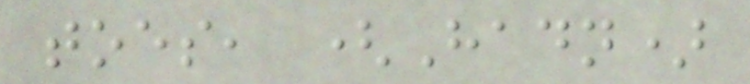toes, (Hadn)
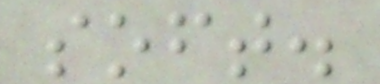soft.
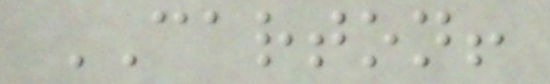CARTON!
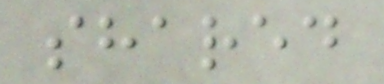shared
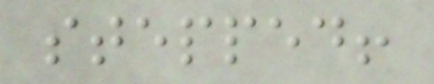stepped!
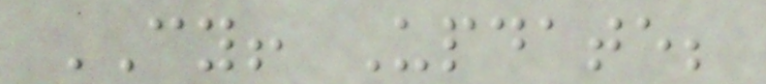CY! Update;
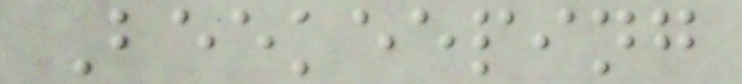Beekeeping
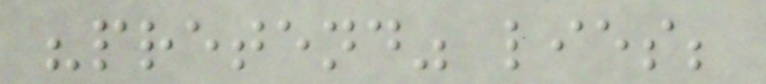"pretend" lies;
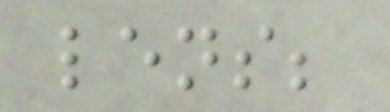lens;
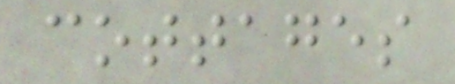cottages
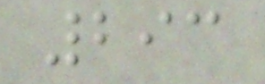293
